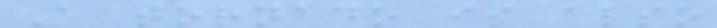A tornado is also
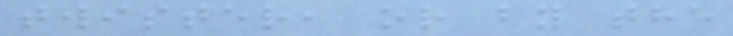twister, or by the
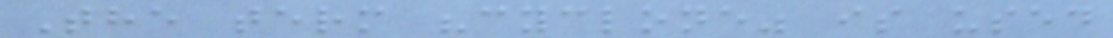The term "cyclone" is used
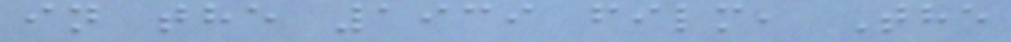in the 1939 film, The
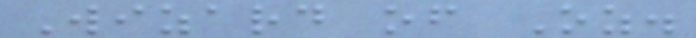Wizard of Oz.
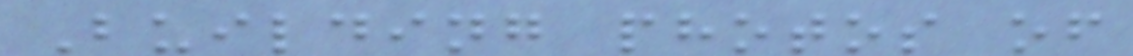Building photos of
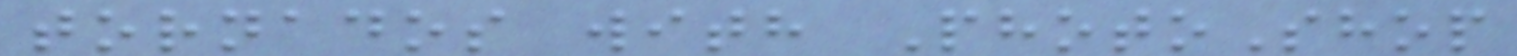tornados with PhotoShop
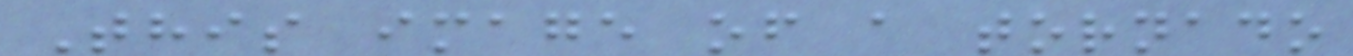This image of a tornado
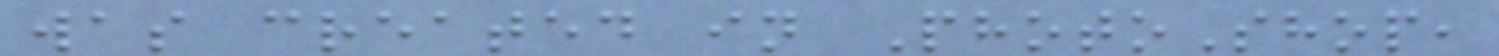was created in PhotoShop,
